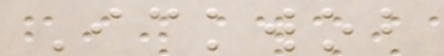Ickwob
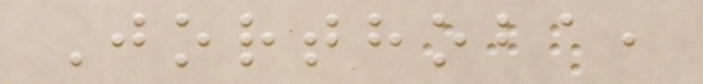Jorthoba,
